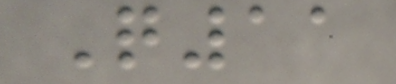Q11
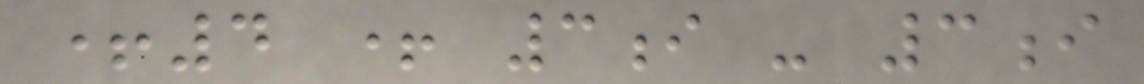+4 + 3i - 3i
